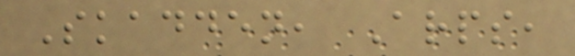Skadden, Arps,
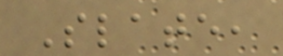Slate,
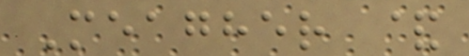Meagher &
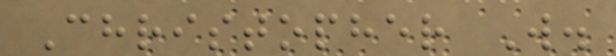Christopher W.
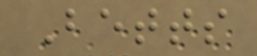Betts
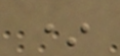*
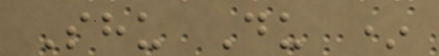Shu Du *
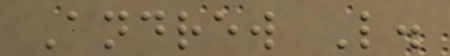Andrew L.
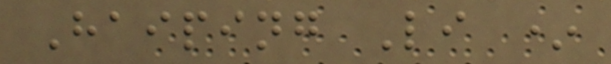Haiping Li *
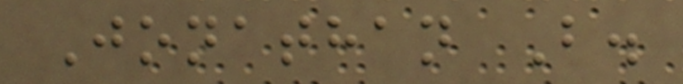Jonathan B.
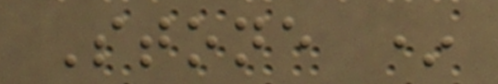Stone *
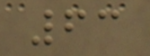63
